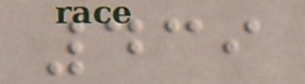439
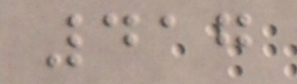417
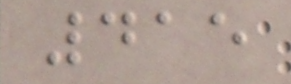415
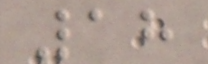18
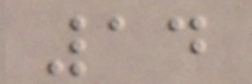14
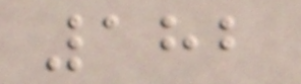182
